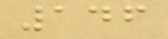146
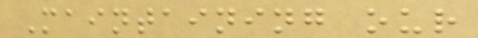Maintaining our
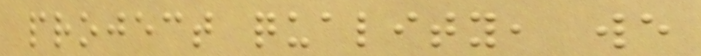project quality, we
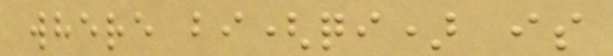where bi(qi) is
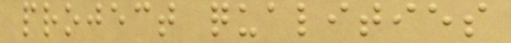project qualities
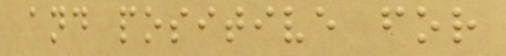and positive for
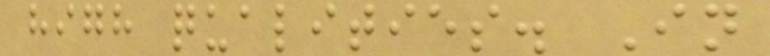high qualities. In
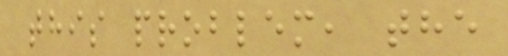this problem, the
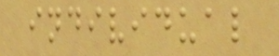individual
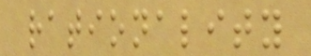rationality
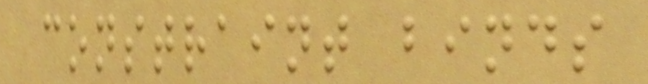constraint binds
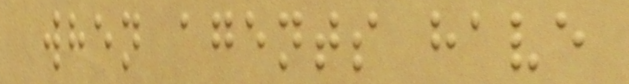when agents have
